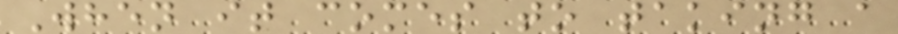When it comes to taking a
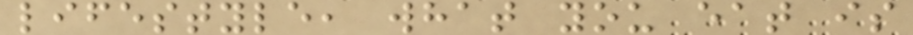lifestyle, what you eat is
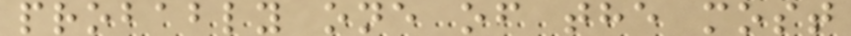probably one of the most
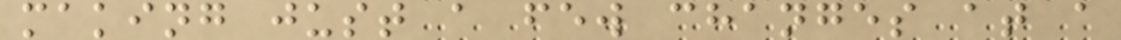making just a few changes at a
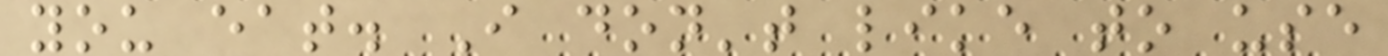you eat. I don't like to use
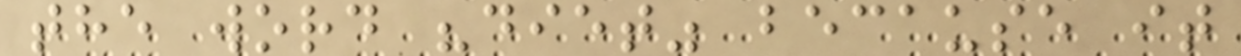the word "diet" because it
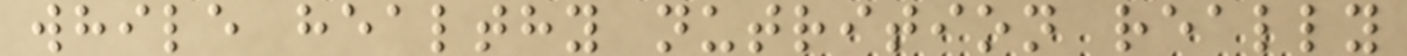while healthy nutrition really
